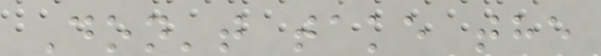Don't take the
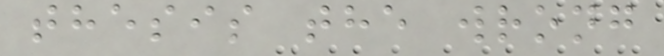thesis the wrong
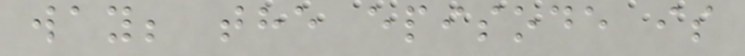way; the episode is
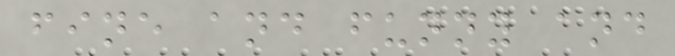fine and funny and
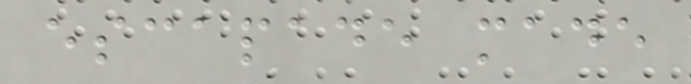escapade made
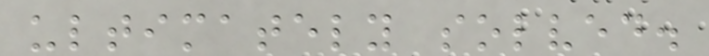ultimately solved.
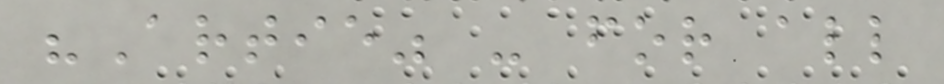"Artie" - for all
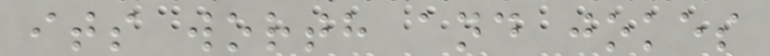its worth and jokes
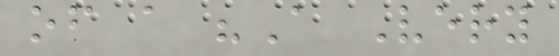of a "A Very
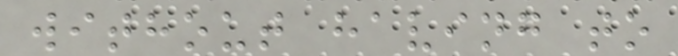without having to
